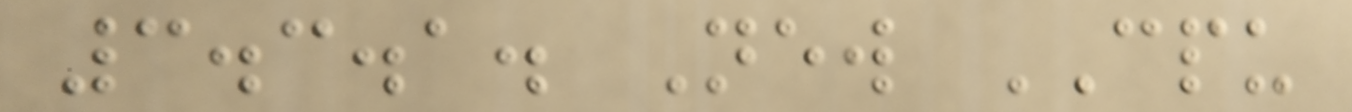3.3.1. New CPU
